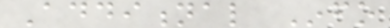Additional Info
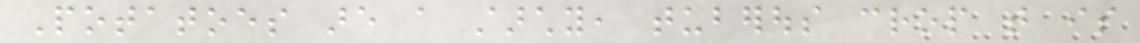Potatoes are a starchy, tuberous crop that is
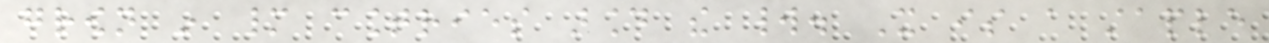grown in many countries around the world. It is a staple
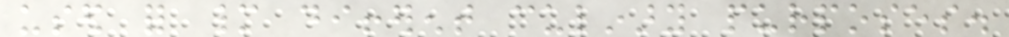used for many different culinary purposes.
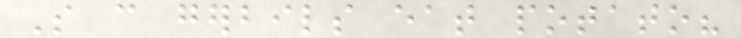So can gerbils eat potato?
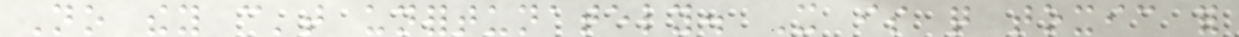No they can't unfortunately. It is quite toxic for
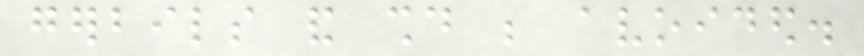gerbils and should be avoided.
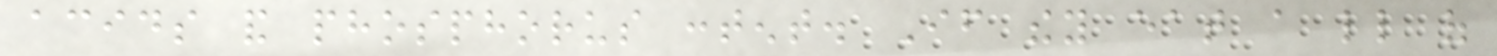acids and phosphorus content. If they eat a little of
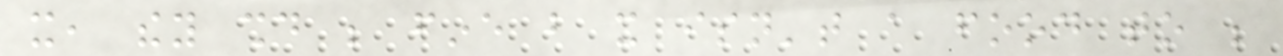it, they should be fine but it isn't a food to be
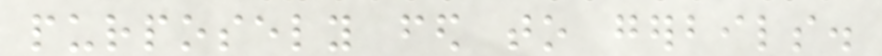purposely fed to gerbils.
